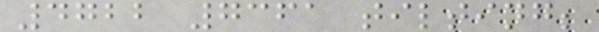4722 7361 tilting;
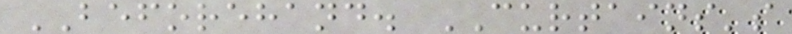BEFOREHAND. CURTAINS's
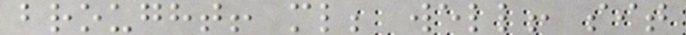brought! ml; well! sit
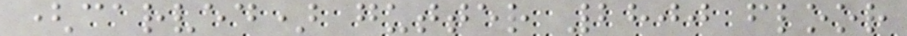(carved) gutter 2800 floor
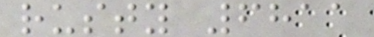rusty 6811
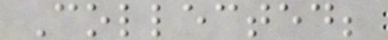Collected;
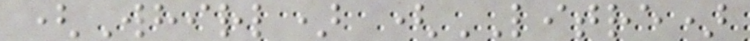(Whirl) (LITRE)
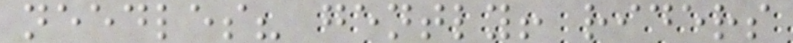needles? gently! riders
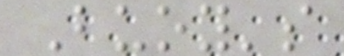Buoy's
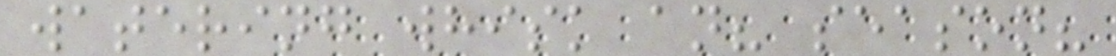watering whisk an? season?
